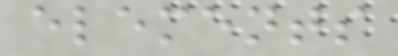elements
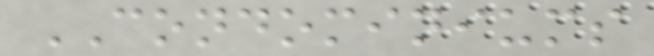CONDOMINIUMS
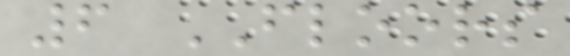6 FLOORS
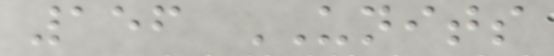156 UNITS
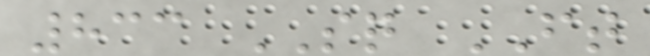833 SQ FT
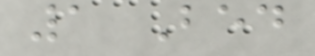1 Bed
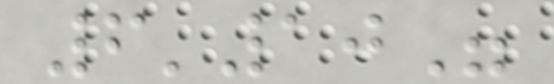6'10"
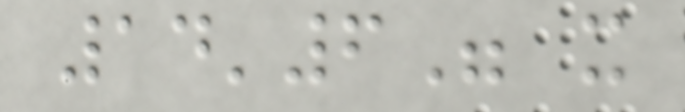14'6" x
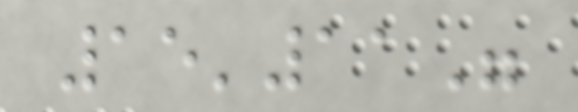15'11"
